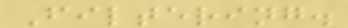Filtering.
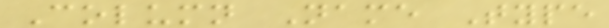Column Name Type
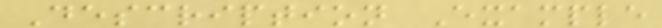Description Example
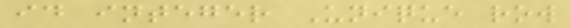id integer Unique row
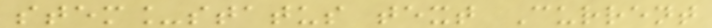stem_status text Current
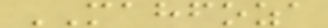MAHFOZA
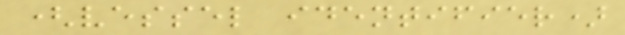(vessel identifier)
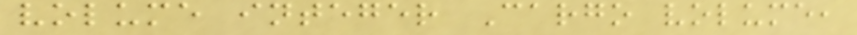volume integer Cargo volume,
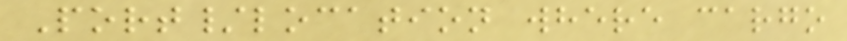Port/location where cargo
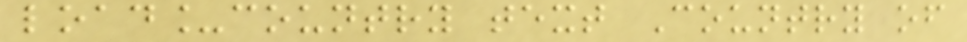load_country text Country of
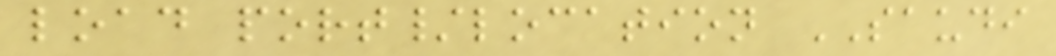load port/location SAUDI
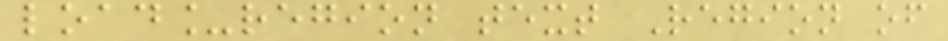load_region text Region of
